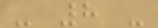- 8 -
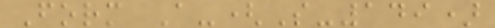Form A-(S-149)
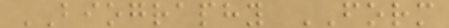BIOGRAPHY FORM
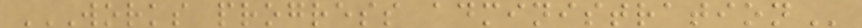WORKS PROGRESS ADMINISTRATION
